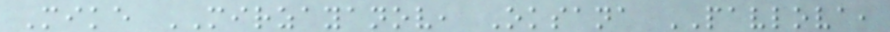Mike MIRZAYANOV, Oksana PAVLOVA,
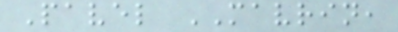Pavel MAVRIN,
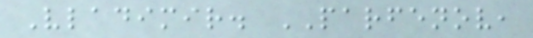Vladimir. PARFENOV,
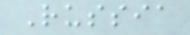Russia
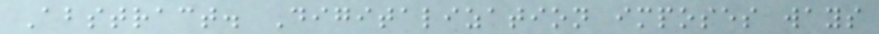Abstract. Digitalization imposes ways
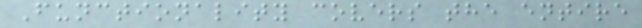Functionality covers the entire
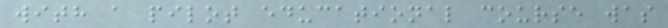with a pilot educational course was
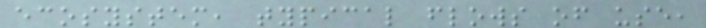ecosystem, typical flows of use,
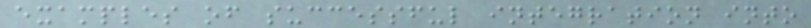examples of successful integration into
